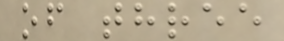of three
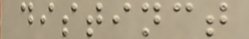distinct
